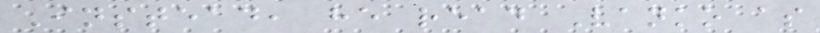Instead, he read Vanko as
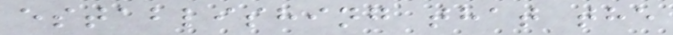establishing that the
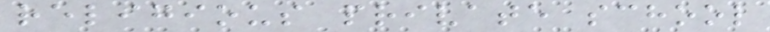religious private school
